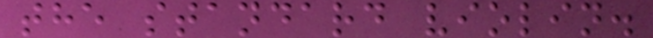the standard violin.
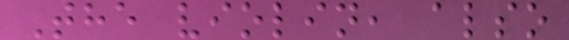The violin, also
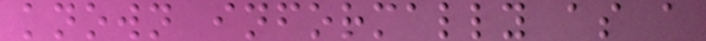known informally as a
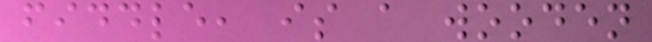fiddle, is a wooden
